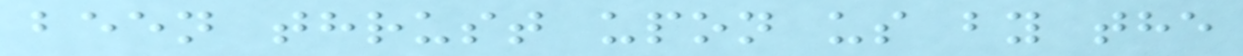been thrust upon us by the
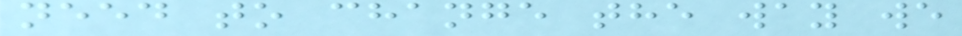need to change the way we
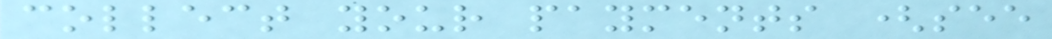collect your payments (see
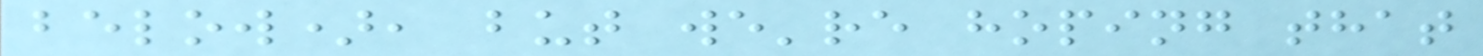below), but we're hoping that
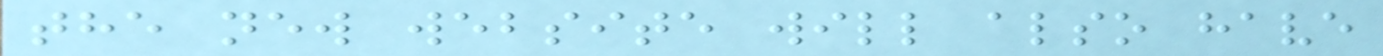the new website will also have
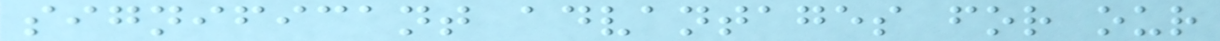significant advantages for our
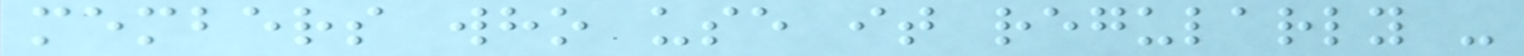members who use it regularly -
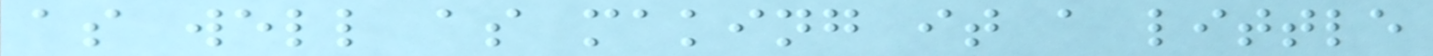as well as making it a little
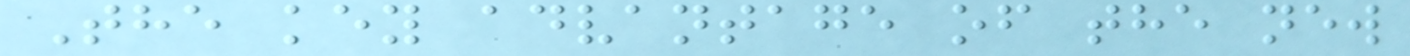The key advantage of the new
